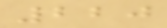220
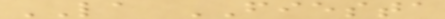LA FIESTA
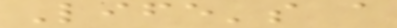Life's a
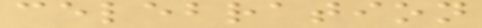celebration
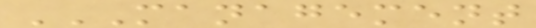MANAGEMENT
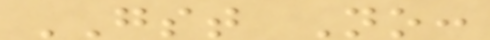GST No:
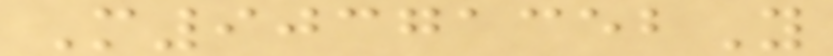M90371352Y
